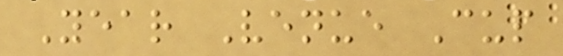Year Venue Cup
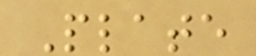Plate
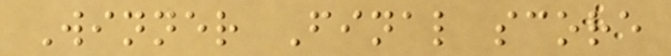Winner Final score
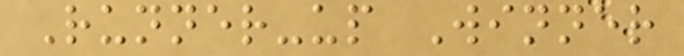Runner-up Winner
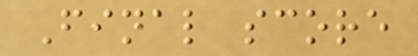Final score
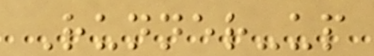Runner-up
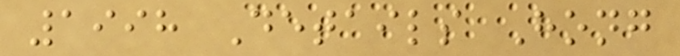1998 Details Hong
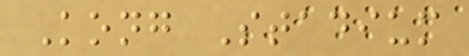Kong Stadium
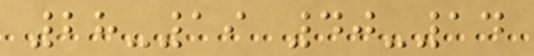28-19 40-14
